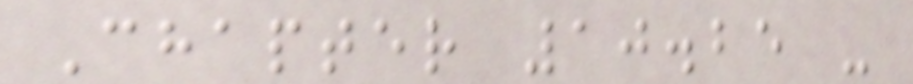Chapter 10.25 -
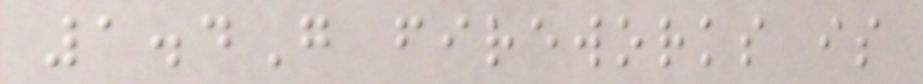1.4G fireworks is
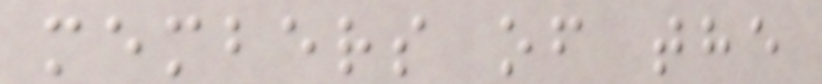members of the
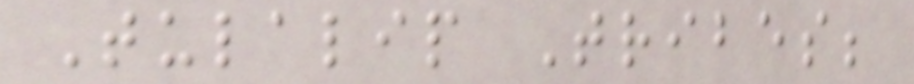Tulalip Tribes;
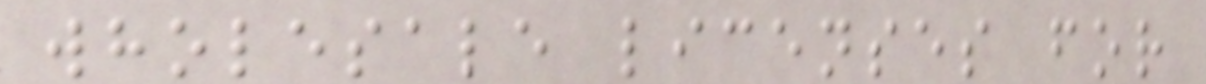wholesale licenses for
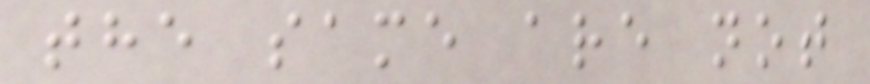the same are not
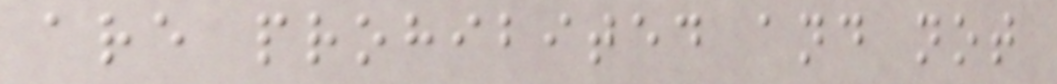are prohibited and not
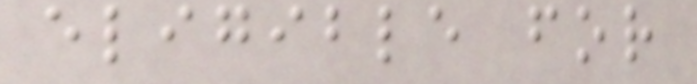eligible for
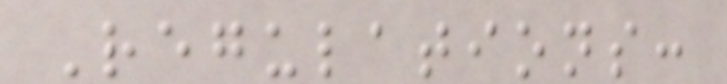Regulations:
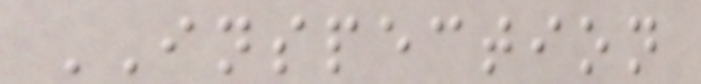INSPECTION
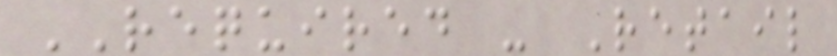REQUIRED - Retail
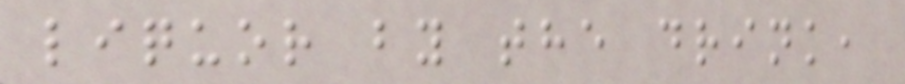liquor by the drink,
